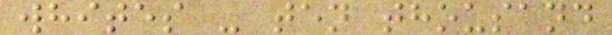whites - ten thousand
